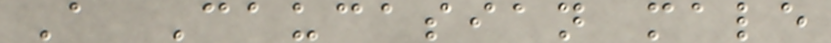A Caucasian male
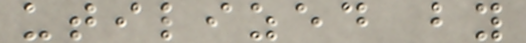utilized by
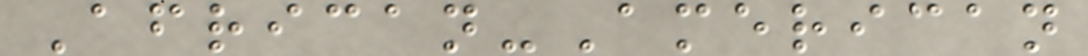African-American
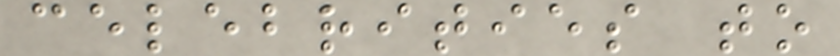celebrities to
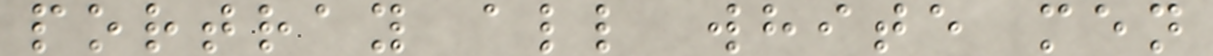portray all white men
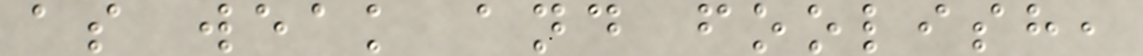as weak and foolish,
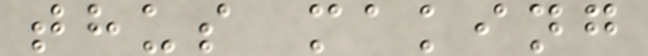thus making
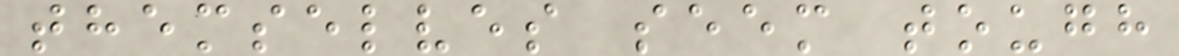themselves seem tough
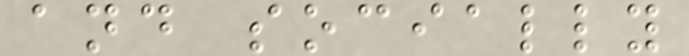and socially
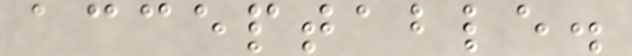acceptable.
